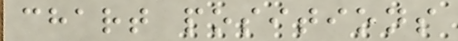chart positions
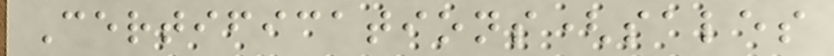Certifications(sales
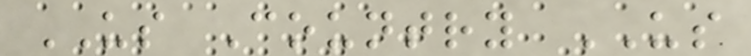US Country US
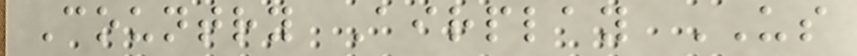Country Airplay US
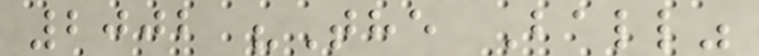2002 "The Ball"
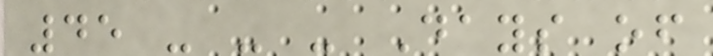45 - - - Days of
